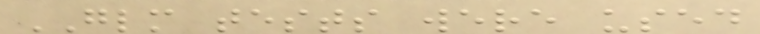GLM tests were used
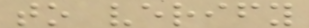to verify
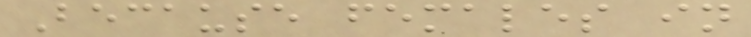Because females in
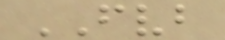FVB
